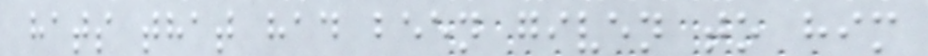hats that had been given to him
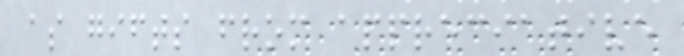as gifts from appreciative
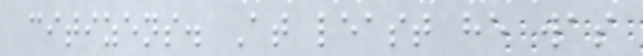citizens. At least he was
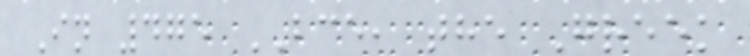In 475 BCE, the Greek
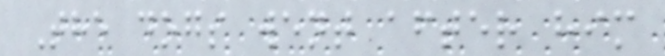The dogs went after him
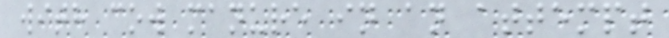with cow manure in an attempt
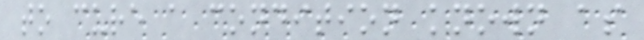to cure a condition known as
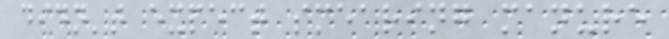didn't expect smearing manure
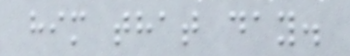him that day.
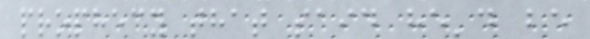prophecy that said he'd be
